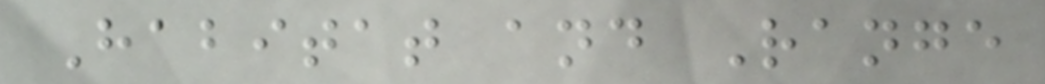Habitat and Range
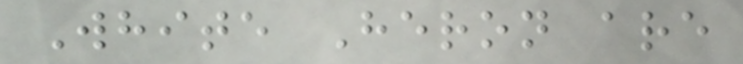White Heron are
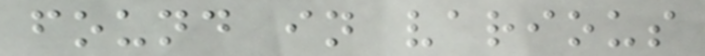found in various
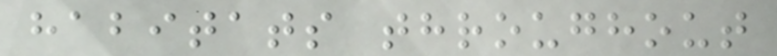habitats throughout
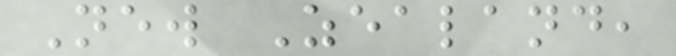New Zealand,
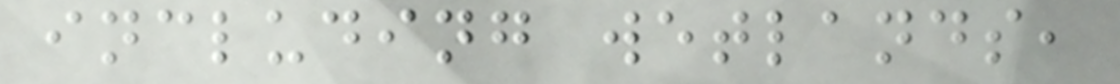including wetlands,
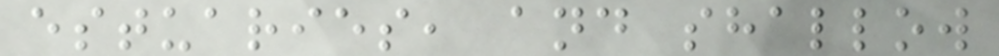estuaries, and shallow
